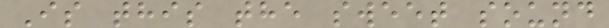Is this the sweet sound
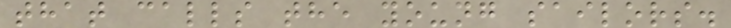that calls the young sailors.
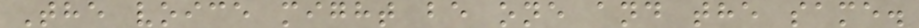The voice might be one and the same.
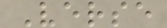Verse
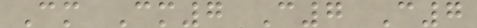Cm Cm7 C7 C7
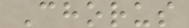Chorus
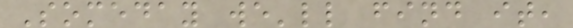Someday we'll find it,
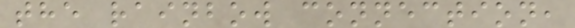the rainbow connection,
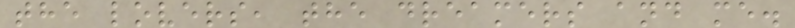the lovers, the dreamers and me.
